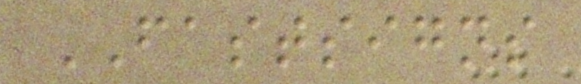FASTSIGNS
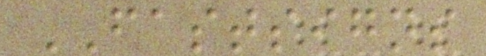FASTSIGNS
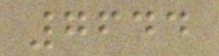7644
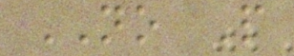NO P
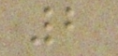2
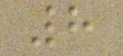8
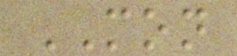MON
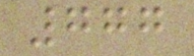777
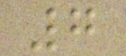7
